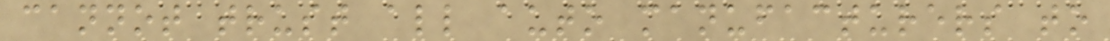cannot trust all auto manufacturers to
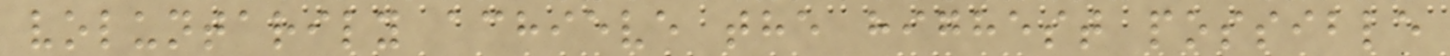voluntarily achieve the highest possible
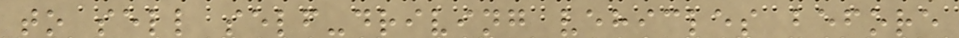to sell self-driving vehicles before
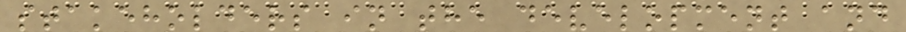stakeholders in the development and
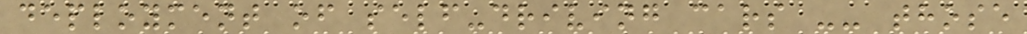deployment of self-driving cars -- those
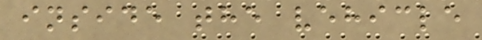inside the vehicle
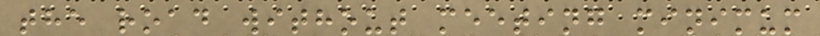the road without meeting minimum
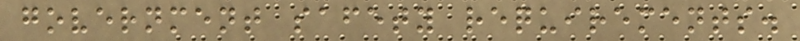government safety requirements.
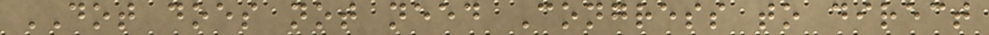DOT does not need Congress to direct
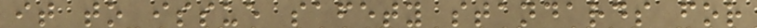it to issue safety standards for
